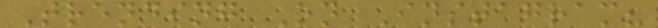Trending On Instagram?
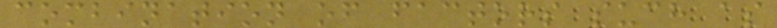combination of factors such as
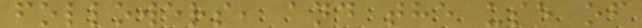followers, and the use of
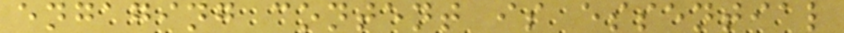engaging content is essential
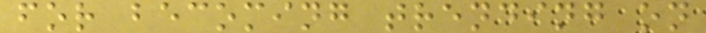for becoming trending on
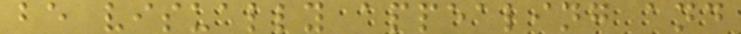be visually appealing and
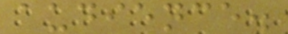audience.
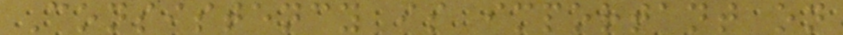Consistency is important on
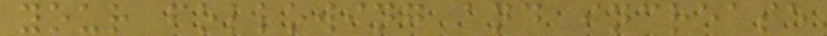your following and increase
